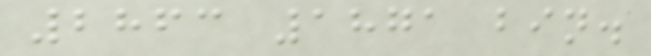2863 1871 bin.
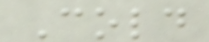Cold
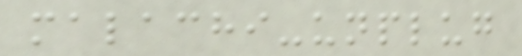malachi-unplug
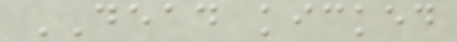DEAD kicked
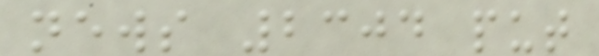news 2304 put
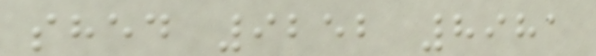shed 9252 8981
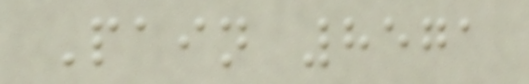Pain 8571
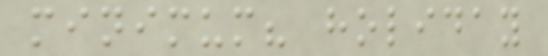minimum? holiday
